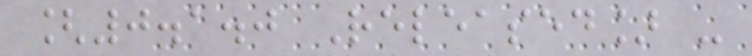[0.1.0 Released] -
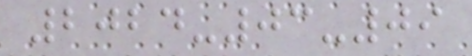2024-03-09
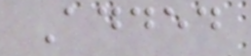Added
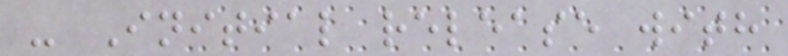- Initial release with
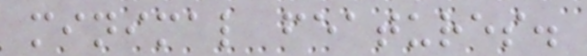minimal features.
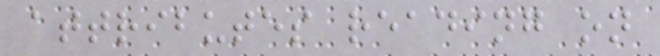attributes reading on
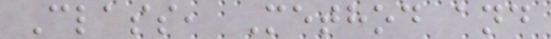Class, Method and
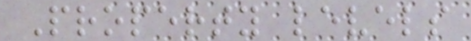Property levels
